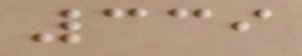339
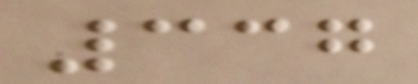337
